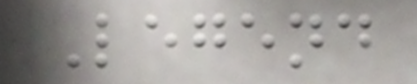Legend
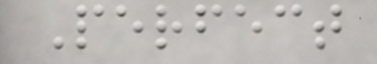Perfect
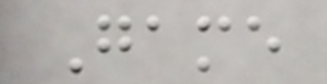Game
